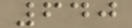640
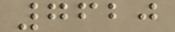7620
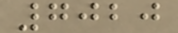7020
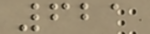621
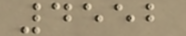4552
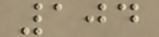104
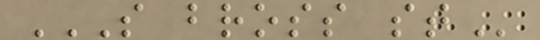S BROSS ST
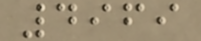4969
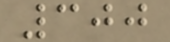300
